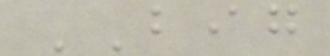BIG
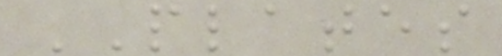PLATES
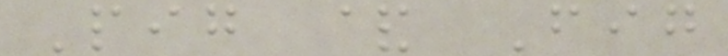Pig & Fig
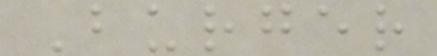Burger
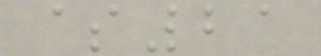$21
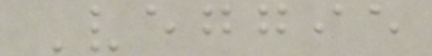Veggie
